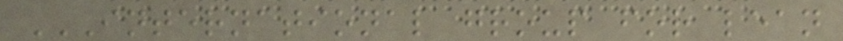INTERNATIONAL GROUP FOR LEAN
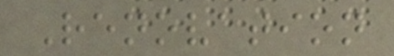Renovation
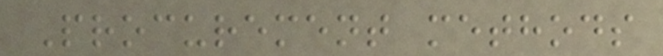Procurement methods
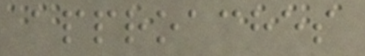approaches
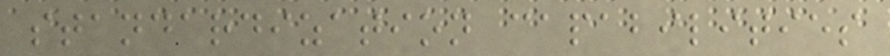standardization capabilities
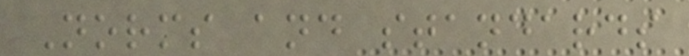Norms and standards
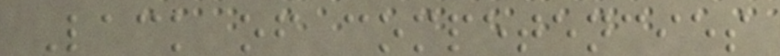Lack of competencies
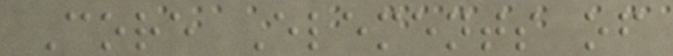Core Elements of
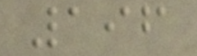196
